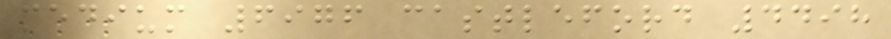medium 6976 castleford 4498
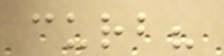curb?
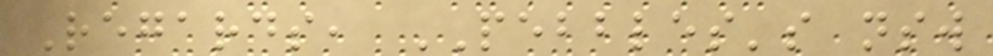Regards, PEBBLES's nsw
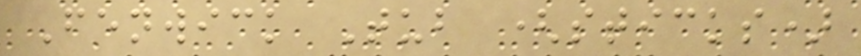Fenwick Tub (sticks)
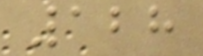128
